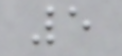5
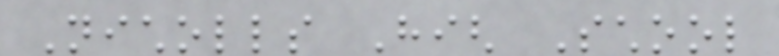Nicholls High School
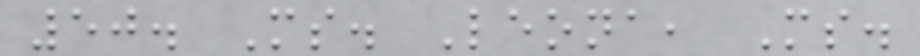50. Ms. Leona, Ms.
